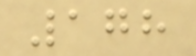178
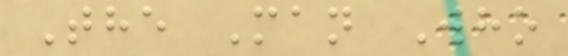The Man Who
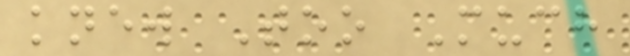knew Too Much
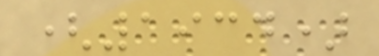(1934)
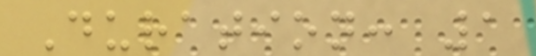Duration: 1
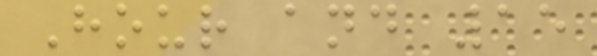Hour and 15
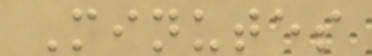Minutes
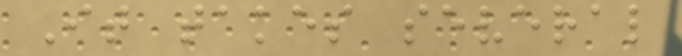It takes several
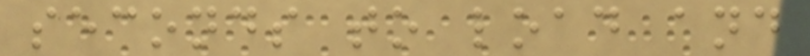seconds to load and
